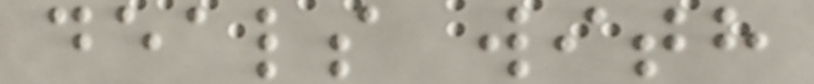deals with
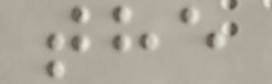the
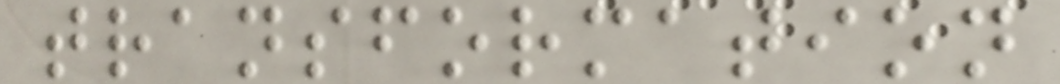transformation
